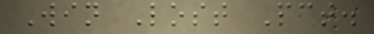Win Lost Pct.
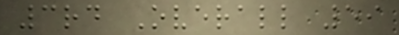3rd Overall 59
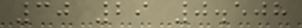30 29 0.508
